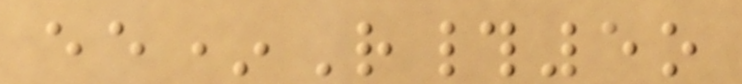ee*R#5o
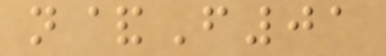n&F01
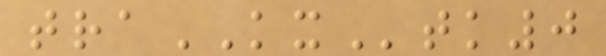traKXtk0
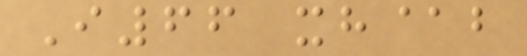I66 xh@b
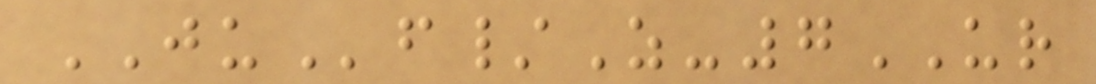JUf/Z-7UR
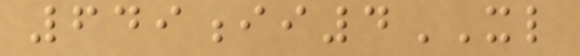649ii4XL
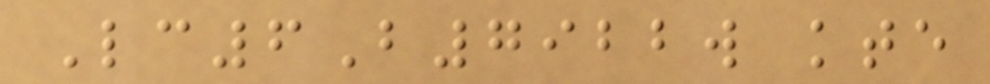Lc6B7922w kte
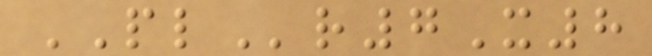PLr7X8
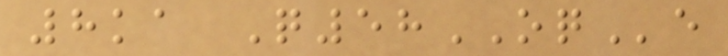8ka Q58OQe
